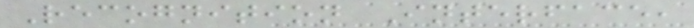Recognition Interface,
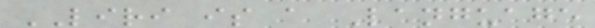LIRI is a Language
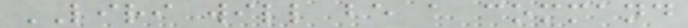LIRI will be a command
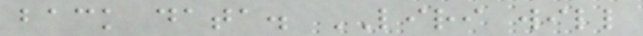back data. LIRI will
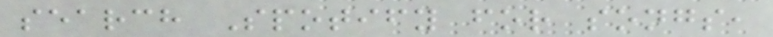search Spotify for songs,
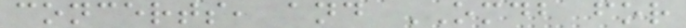concerts, and OMDB for
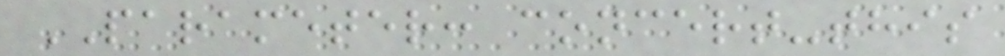PARAMETER: concert-this
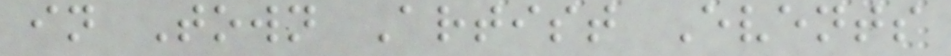in Town Artist Events
